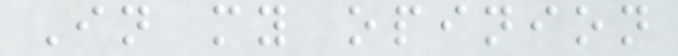In my opinion
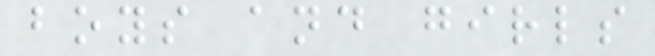boys and girls
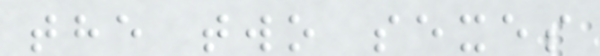the two sexes
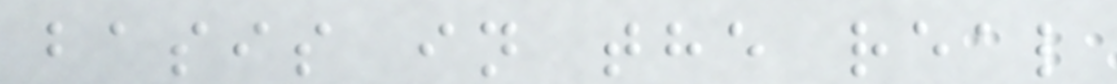basis in the real
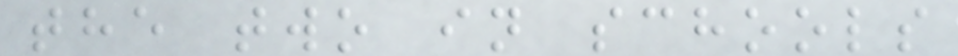the two in schools
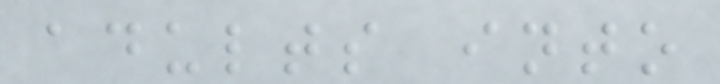adults into
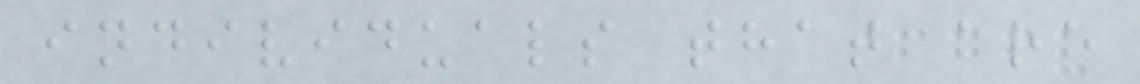individuals that are
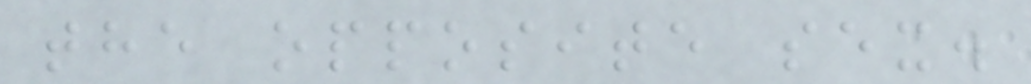the opposite sex.
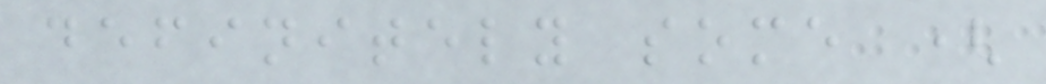definitely some (
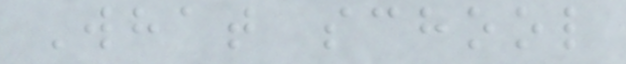What school
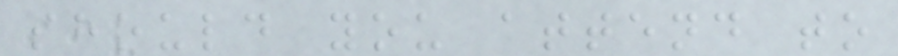should you attend to
